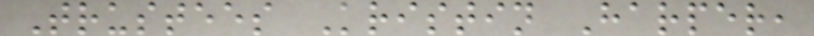Trustees Kristin Harper,
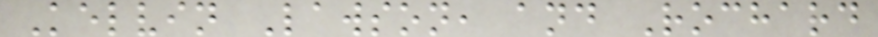Kelvin Lawson, and Rochard
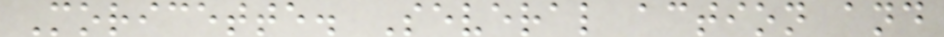Moricette. Several action and
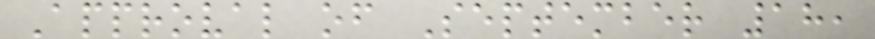Approval of September 18,
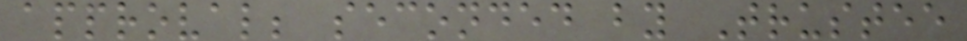approval; seconded by Trustee
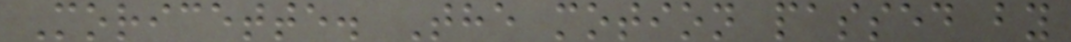Moricette. The motion passed by
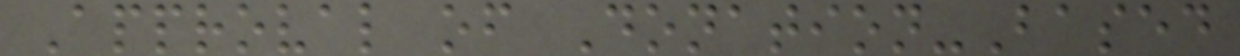Approval of Donation-Based
